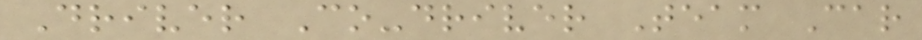Driver Co-driver Team Car
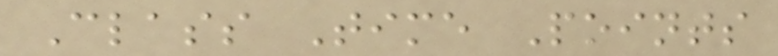Class Time Points
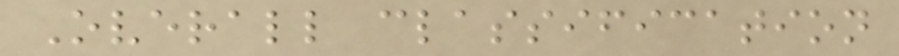Overall classification
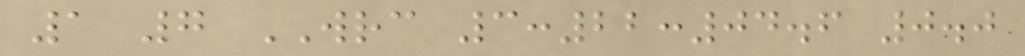1 7 WRC 3:22:04.6 0.0
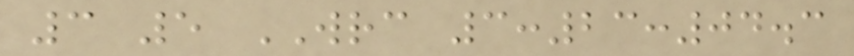3 5 WRC 3:23:04.3
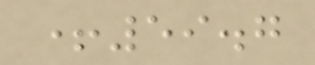+59.7
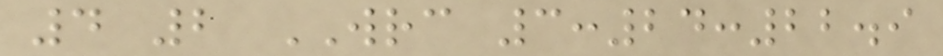4 2 WRC 3:24:22.9
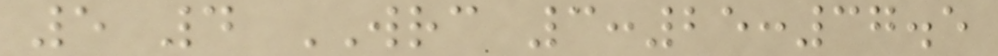5 4 WRC 3:25:37.5
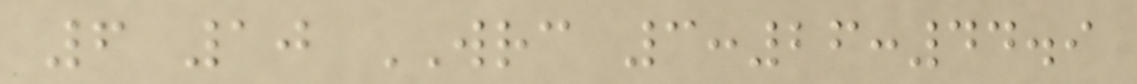6 10 WRC 3:26:44.9
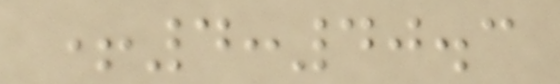+4:40.3
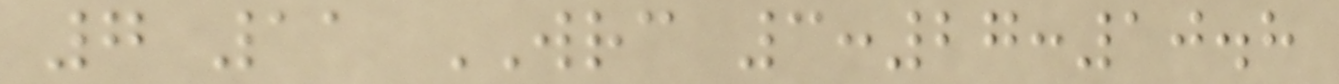7 11 WRC 3:27:10.8
